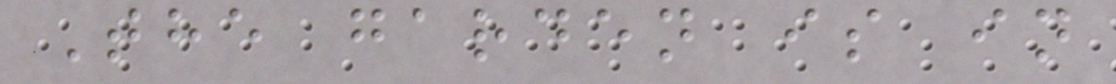The garden is in
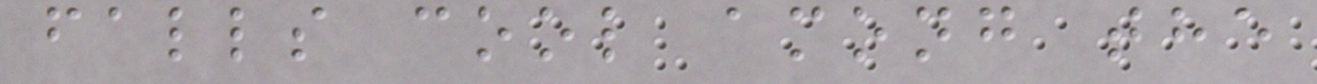falls cool among the
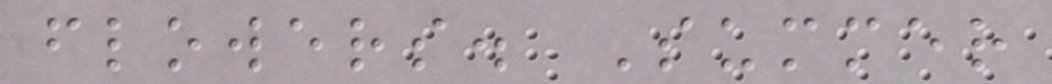flowers. Summer
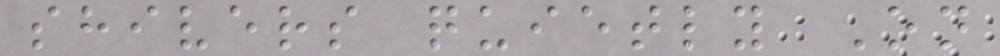shivers quietly On
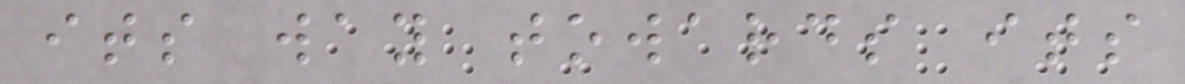its way towards its
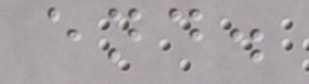end.
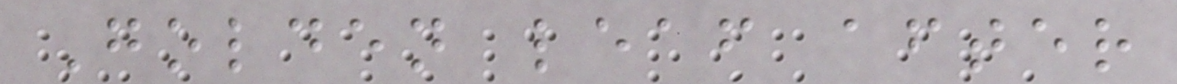Golden leaf after
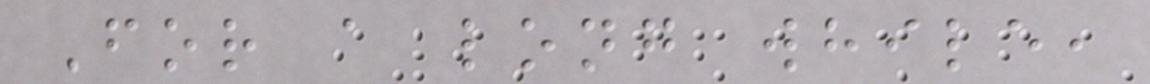For a long while,
